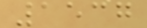1537
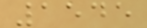1545
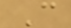C
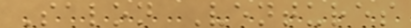Salon Ventures
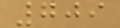709
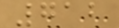712
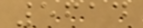5614
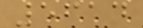5614
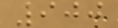900
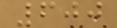600
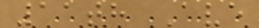11th Ave
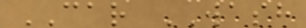CAR WASH
